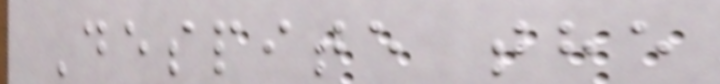Despite the
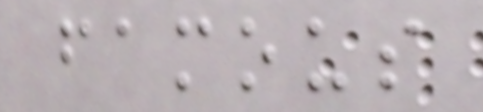famous
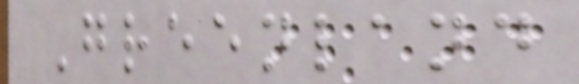Greenland
